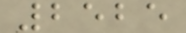2525
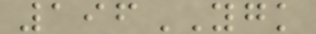196YGK
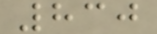830
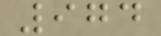974
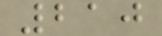210
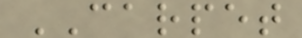CARPET
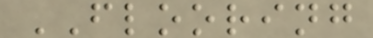FLOORING
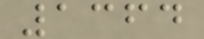1364
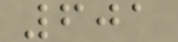601
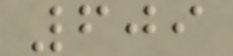609
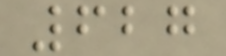627
